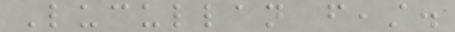Lucullan feast.
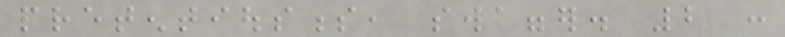pretentiousness, swagger. 2 :
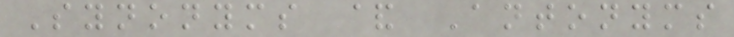Synonyms & Antonyms
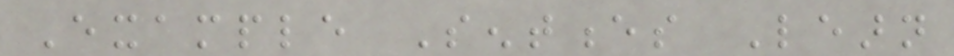Example Sentences Learn
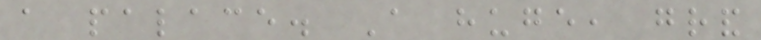a palace. A huge, grand
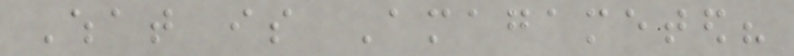What is Amagameted?
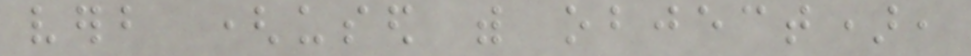verb (used with object),
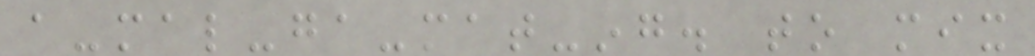a-mal-ga-mat-ing. to mix
